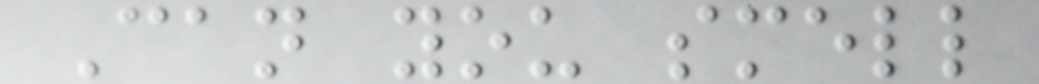Can you smell
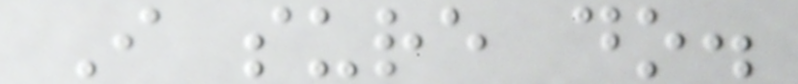I sure do.
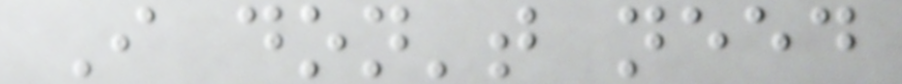I don't need
